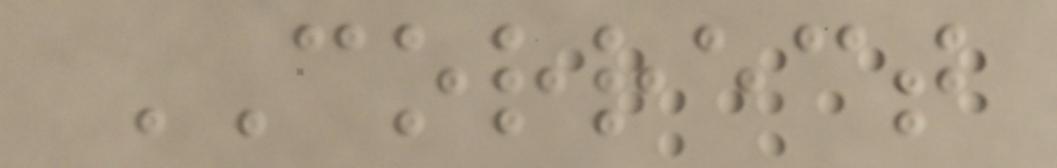CORRECT
